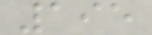195
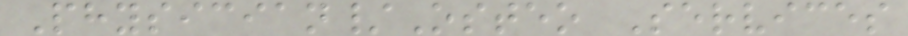Physician/Osteo Services
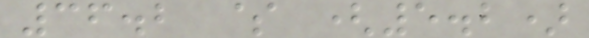36.2 $ (5.2)
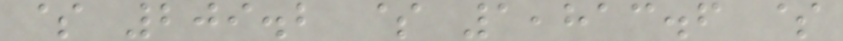$ 209.2 $ 1,813.6 $
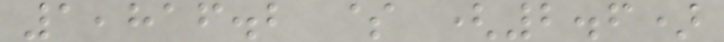1,816.2 $ (2.6)
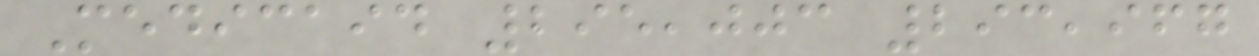Medicaid 295,003 293,967
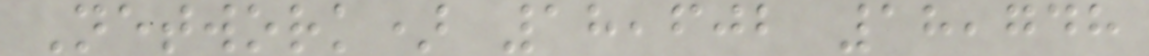Network) 18,602 18,748
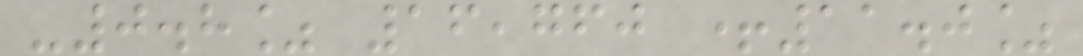-0.8% 16,760 +11.0%
